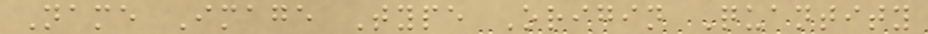Name Image Type Origin Quantity
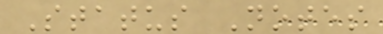Status Notes
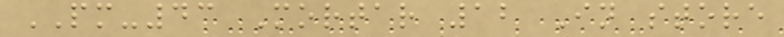PM-43 Mortar 12 In store
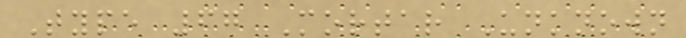Type 67 Mortar Unknown
